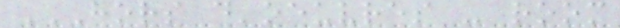HORS D'OEUVRES - ROOM
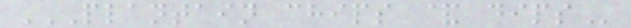PLANTAIN CHIPS & DIPS
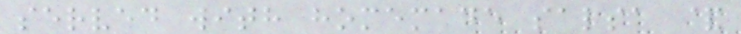served with homemade salsa &
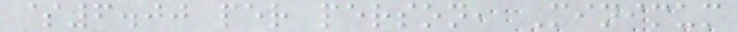$6.00 per person, Minimum
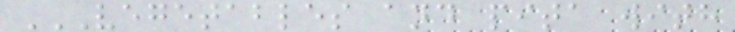VEGETABLES AND PITA WITH
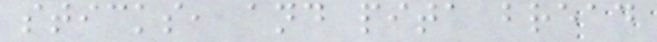sticks, and pita bread
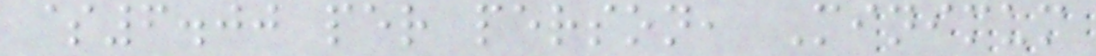$6.00 per person, Minimum
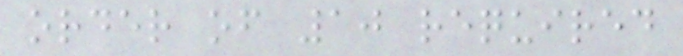order of 10 required
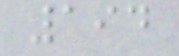194
